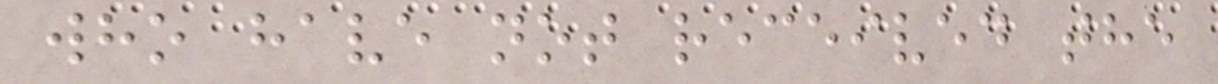who have not received the
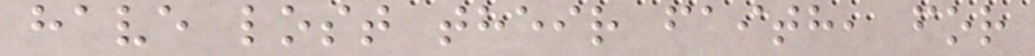have lost their faith, for
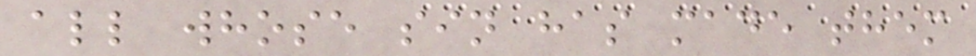all whose sin has made them
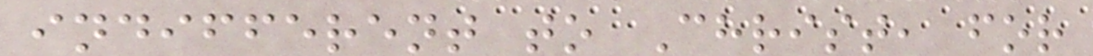indifferent to Christ, for
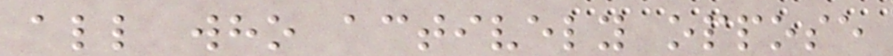all who actively oppose
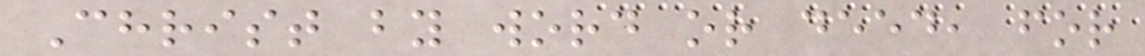Christ by word or deed, for
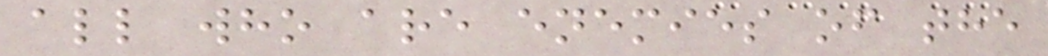all who are enemies of the
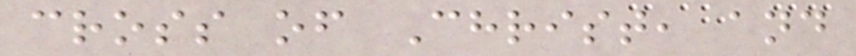cross of Christ, and
